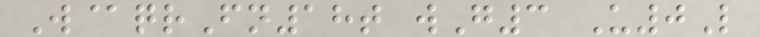W@qrFn18t wG3 U0L
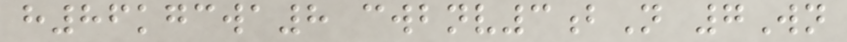h86kgcwa8 cwbnv3bN 7Wn
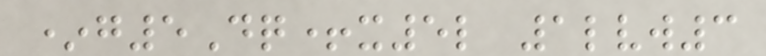*g5Dq+x5l 1lvw3
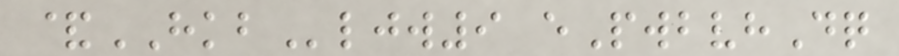&HKBljw9 ePwbvhDq
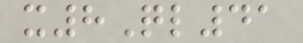x8Ql41
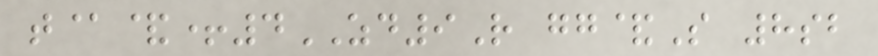t@&+4ZD9R gg&S 8sb
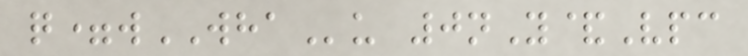q=wWHAu 0nY&Vpc
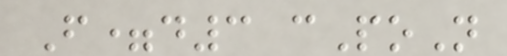F=d3 cPoN
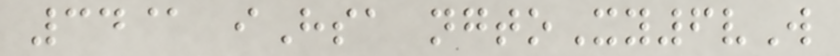34@ iHsa ngtoXy6vW
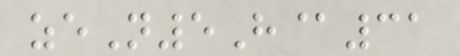zeN5H@31
